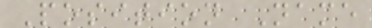Position Name
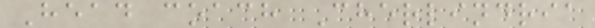Head coach Cherlindria
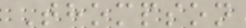Thompson
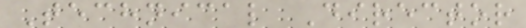Technical Director
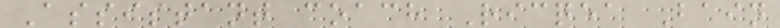Assistant coach Ricqea Bain
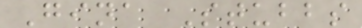Gina Stubbs
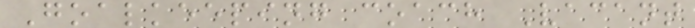Goalkeeping coach Vacant
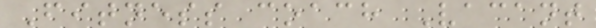Fitness coach Vacant
